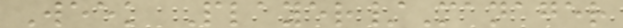Week Player/Manager
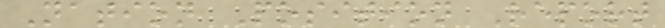Nation Position Report
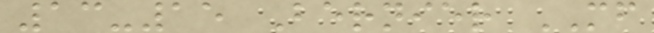13-15 Bernier MF
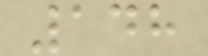148
